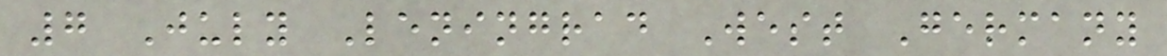7 July Leningrad West Germany
